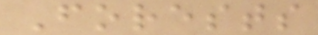Forests
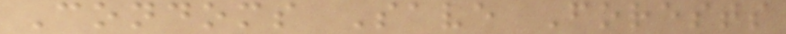Condoms Save Forests
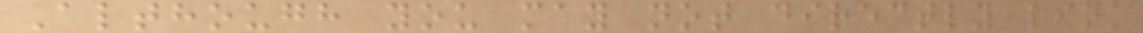Although you may not directly link
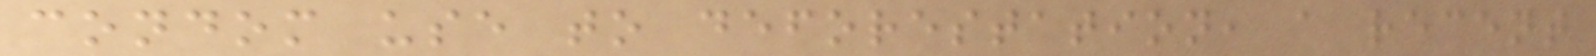condom use to deforestation, a recent
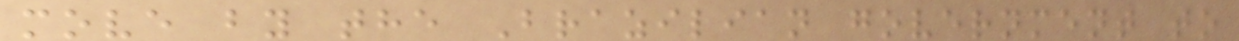move by the Brazilian government to
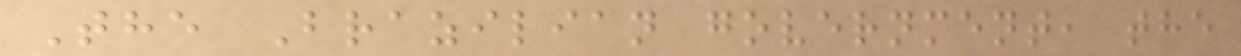The Brazilian government, the
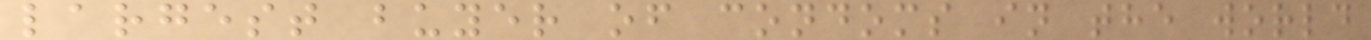largest buyer of condoms in the world
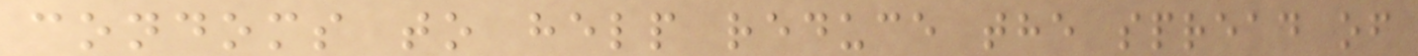condoms to help reduce the spread of
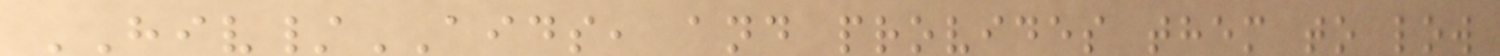HIV/AIDS, and provides them to low
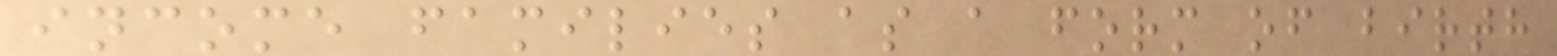income families as a form of birth
